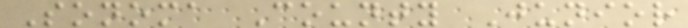Sonoma County Junior
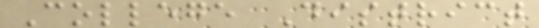College District
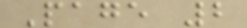Page 2
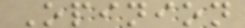Opinion
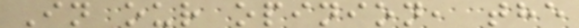In our opinion, the
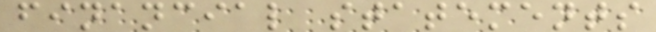financial statements
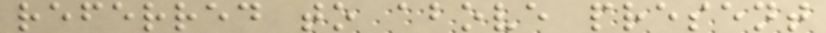referred to above present
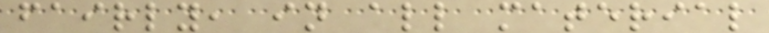fairly, in all material
